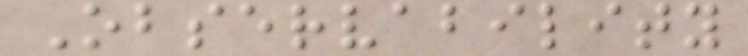Observability
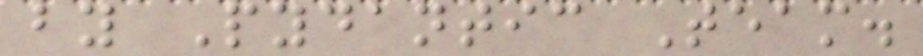by Pydantic Team.
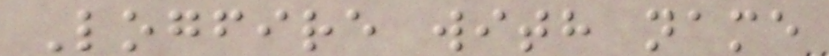Logfire with name
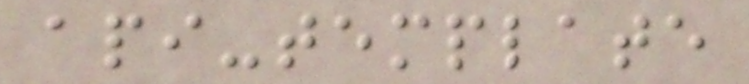api-template
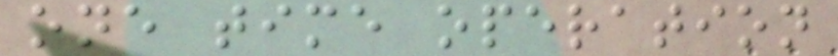one time operation
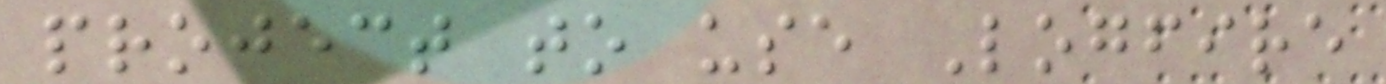project to use Logfire
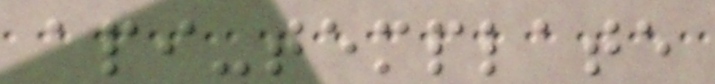api-template
